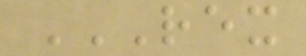REX
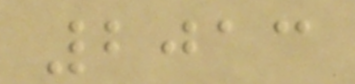2013
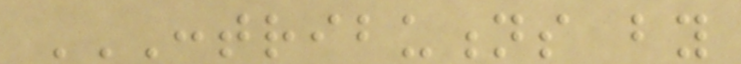CONTRIBUTIONS BY
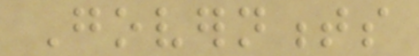Governments
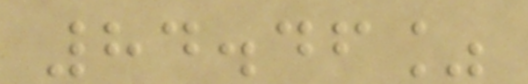84.46%
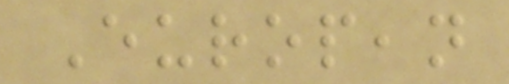European
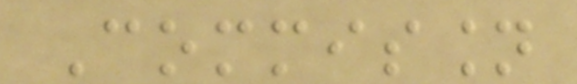Commission
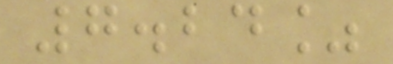7.24%
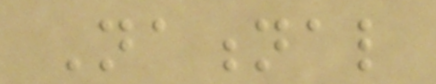National
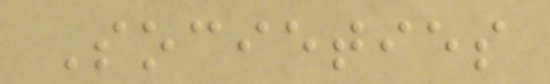Societies
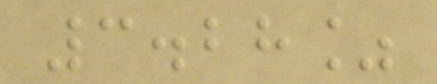3.28%
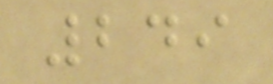249
